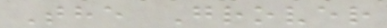The Grover
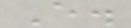E.
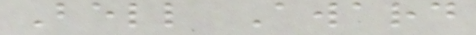Bell Award
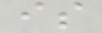is
